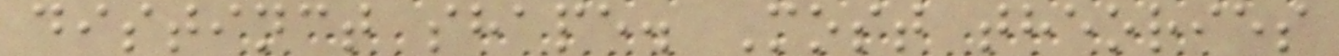distinct shape. Most theories
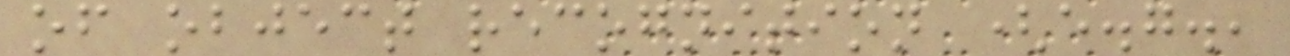of object recognition (e.g.,
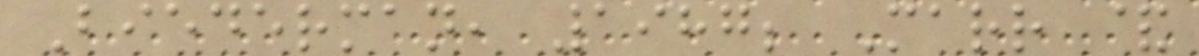Biederman, 1987; Marr &
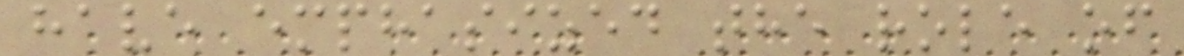have emphasized the role of
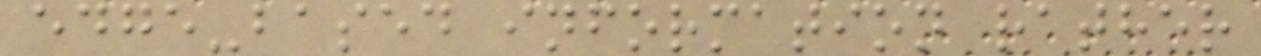edge-based information rather
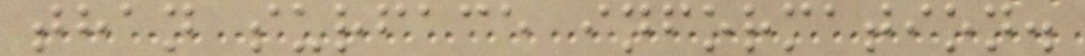than surface information.
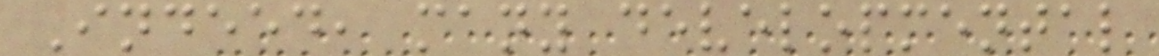Indeed, many developmental
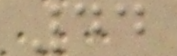44
